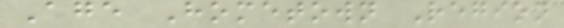Age Hometown Region
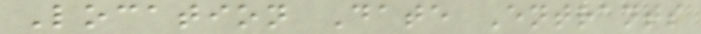Location Date Entrants
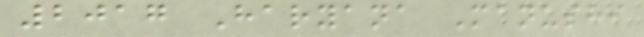2017 Haryana Manushi
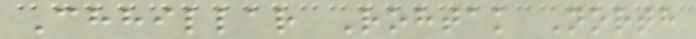Chhillar Rohtak North
